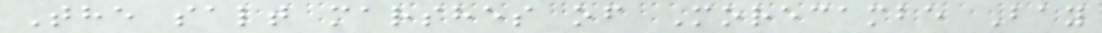The salt marshes of Morecambe Bay
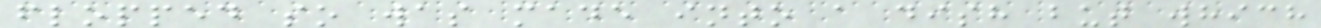flopped so was made into a dish but which
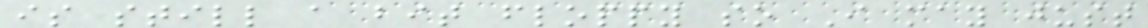is still a bit floppy so I may just
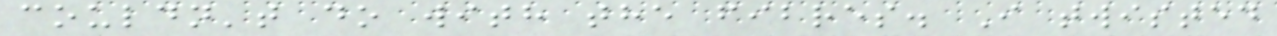couldn't do with the fibres. I twisted
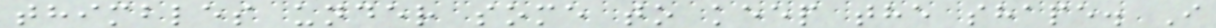thimbles under some to keep the shape. I
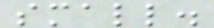small.
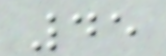45
